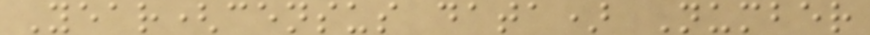Year(census data) Number
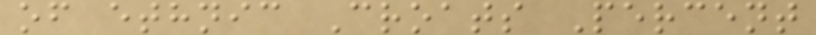of ethnic Croats Percent
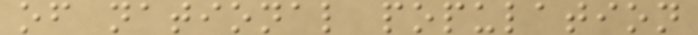of national population
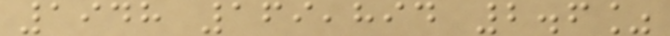1948 169,894 2.6%
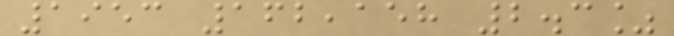1953 162,158 2.3%
